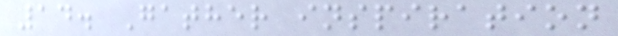14. Gather inspiration
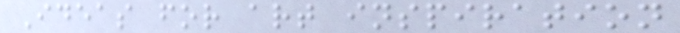Ideas for art inspiration
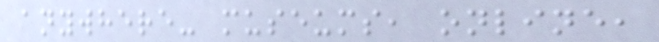anywhere- museums, online,
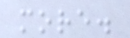more.
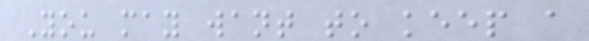You may want to keep a
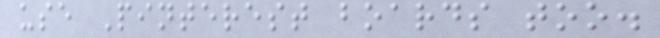use Pinterest boards too.
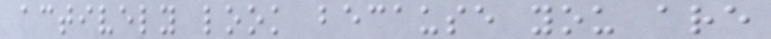actively look because you are
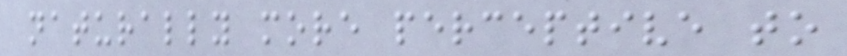naturally more perceptive to
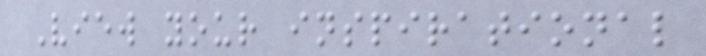View your inspirational
